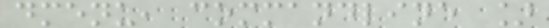dmenu, commandline ]
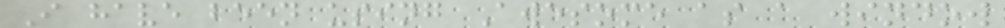I have been using Awesome as a window
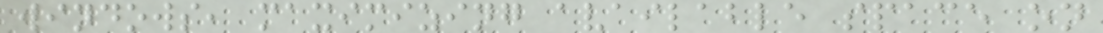windows, maximizing available space on
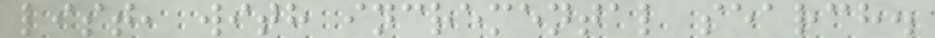list, with incremental search.
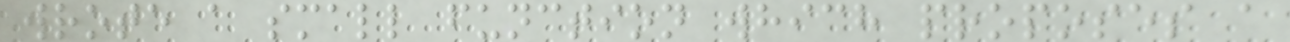wrote a small function which proposes a
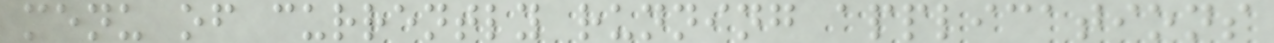menu of currently running applications
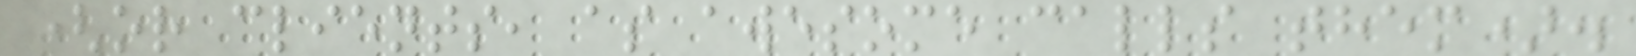(or clients, as awesome calls them).
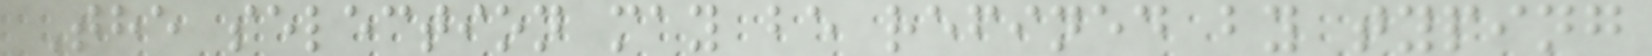The selection may be refined by typing
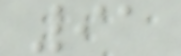91
